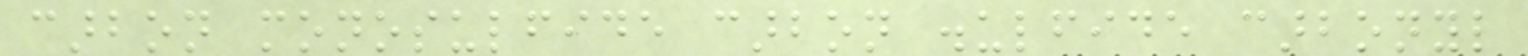carbon monosulfide carbon disulfide carbonyl
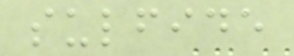sulfide
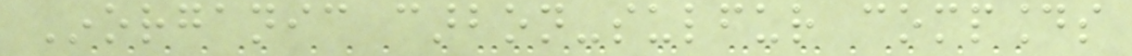Inorganic carbon-sulfur compounds
